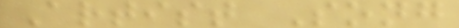Artist Song
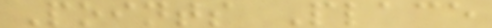Points Place
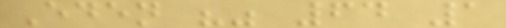Eden "" 64 1
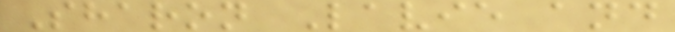Sharon Lavie and
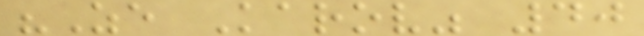"Ze Karov" 40
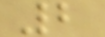2
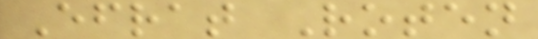Efrat Roten
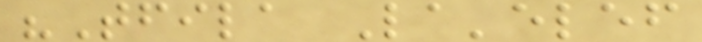"Tfila La'elef
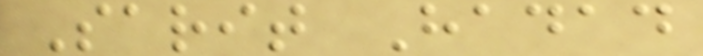Sarit Hadad
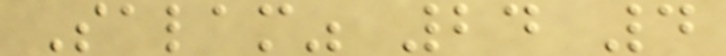Salam" 24 4
